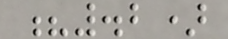?.2)
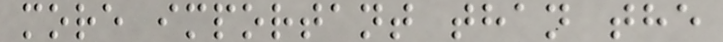more important than the
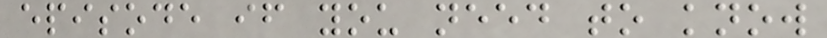episode if you need to know
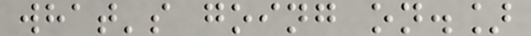what's going on.]
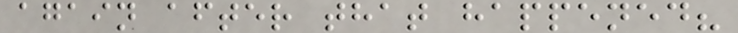again after that happened?
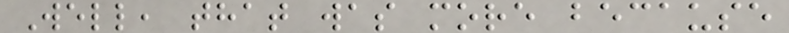Well, that was more because
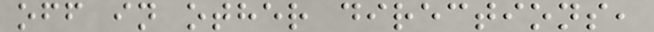off in other directions,
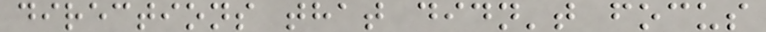directions that didn't focus
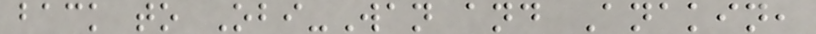back to Obi-Wan and Anakin,
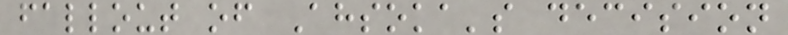fallout of Ahsoka's decision
